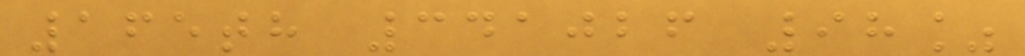165th 341026 98%
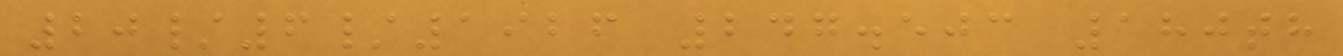20/6/1926 247.503 180th
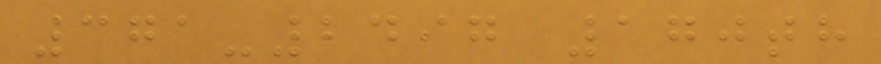371-2497 170th
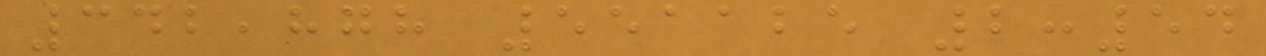342,878 551125 2:54
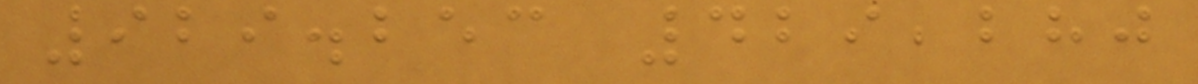929.253 429,280
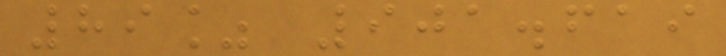89% 901.619
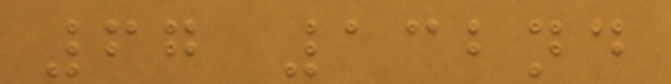67 132nd
